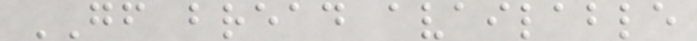GF bread available
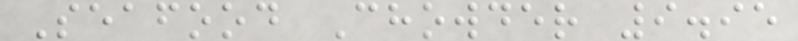Seafood Chowder 9.95
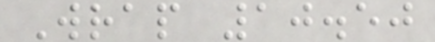Wrap 10.50
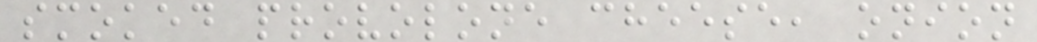smoked provolone cheese, onion
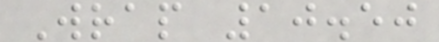Wrap 10.50
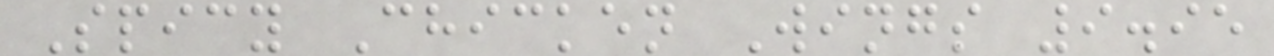Spicy Chicken Wings 9.95
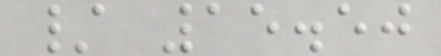/ 15.50
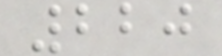220
